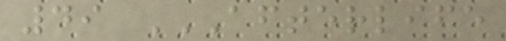49 AFTERLIFE
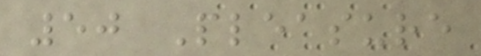50 Pleasure
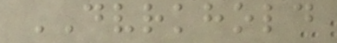DVRKHOLD
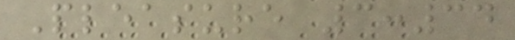Pleasure 3:34
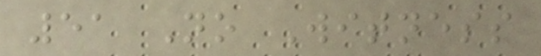51 No Witness
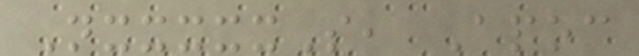NxxxxxS, Apoc
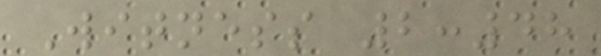Witness 2:48
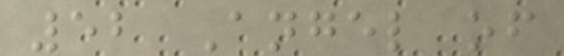52 Angel of
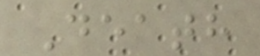Death
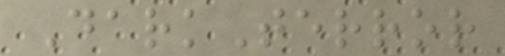DarkTerror
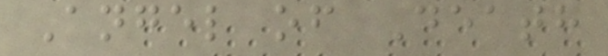Angel of Death
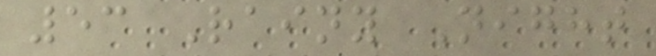53 Rainy Night
